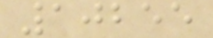10255
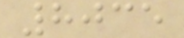8035
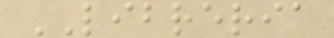LIBRERIA
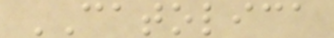CATOLICA
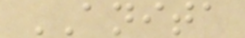ANITA
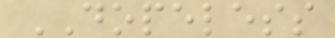DOPELESS
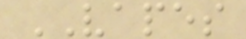VAPES
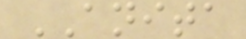ANITA
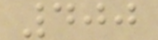400
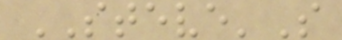STEVE'S
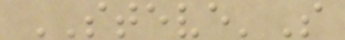STEVE'S
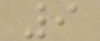9
